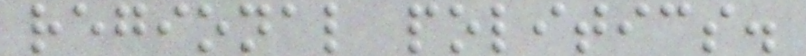regional politics.
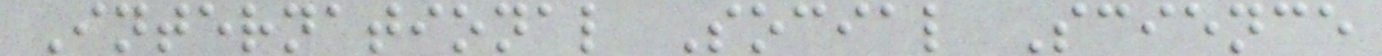International Social Science
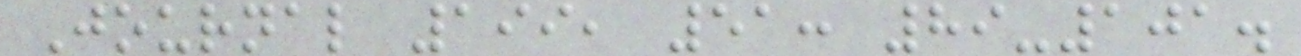Journal 199, 51: 89-101.
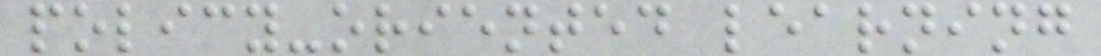policy-oriented learning
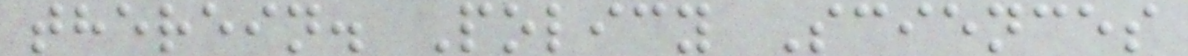therein. Policy Sciences
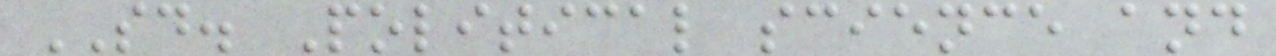SD. Political science and
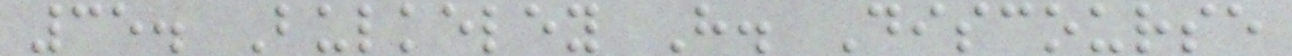35. Bulkeley H. Discourse
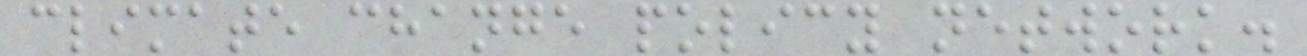climate change policy network.
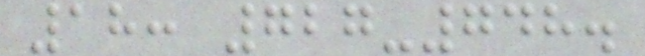18: 727-748.
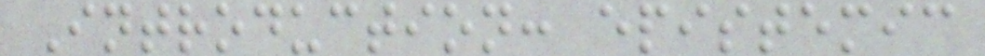Introduction: epistemic
